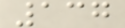137
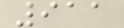911
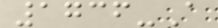1736-A
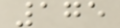175
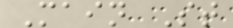Main St
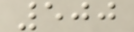500
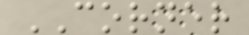CORNER
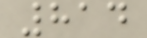814
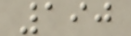190
